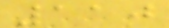110
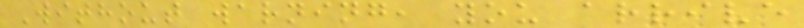Without warning, you arrive
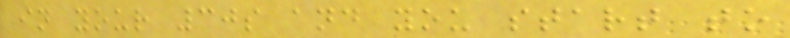in your 30s and you start to
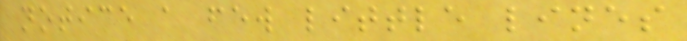notice a few little lines
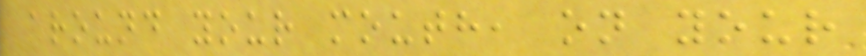around your mouth, on your
